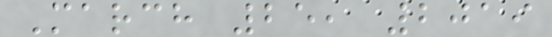March 25, 2019
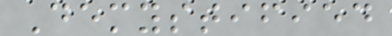Demystified
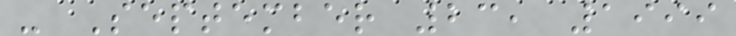- September 23, 1999
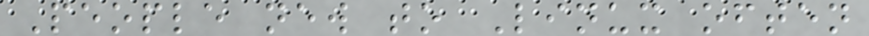People new to Linux often
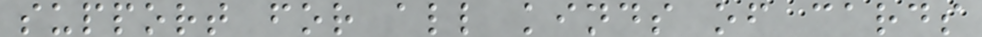support for all kinds of cards
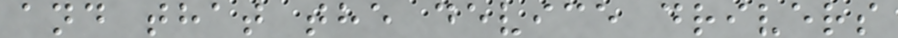and that the device drivers
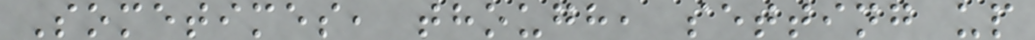Sometimes, though, setting up
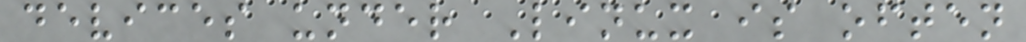devices under Linux is often
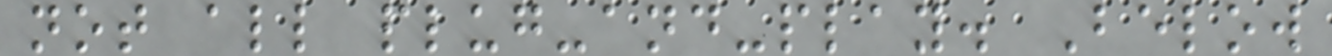not all plug-and-play. Below
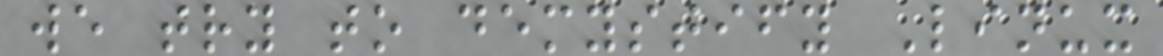we try to demystify Linux
